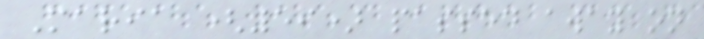Maria (59) passed away on
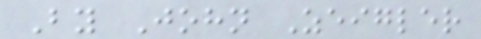By John Zeigler
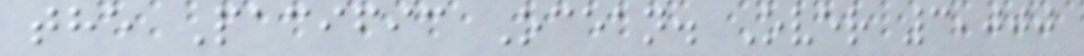the Pacific Ocean. Over 3,000
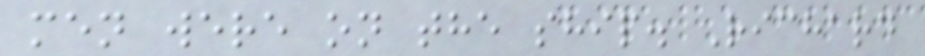men were on the ship. Richard
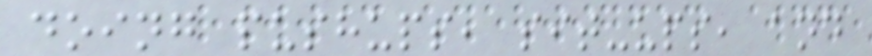doing pushups, sit-ups, and
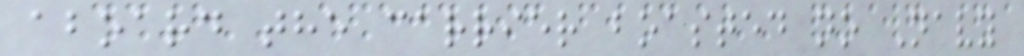aboard the carrier boasted no Navy
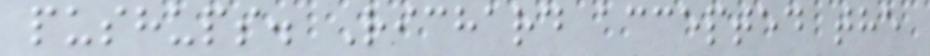pushups. Richard accepted the
